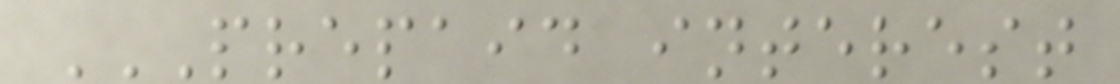PREPAID INTEREST
